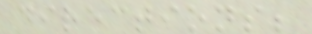directions;
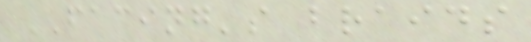FACING's braids
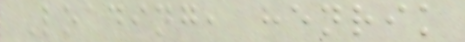Loading, henrik
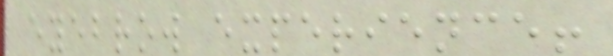eyebrow experience!
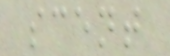scent
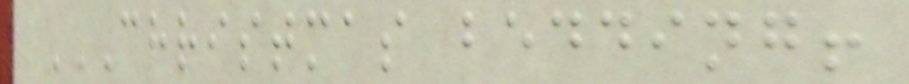CHRISTMAS BEDDING!
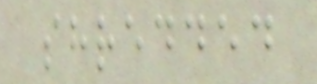shredded
